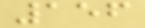156
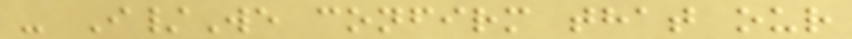- I/We confirm that our
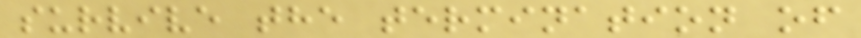survive the termination of
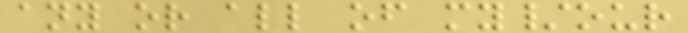any or all of my/our
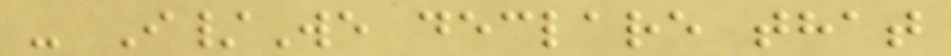- I/We declare that
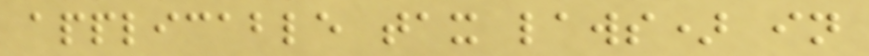applicable tax laws) in
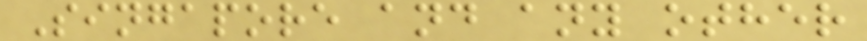Singapore and any other
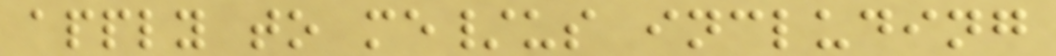apply to me/us including
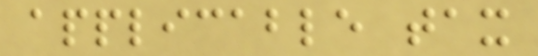applicable tax
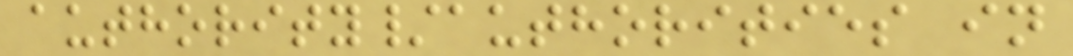authority/authorities in
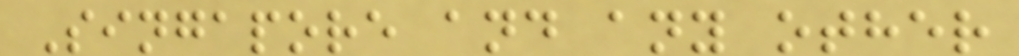Singapore and any other
